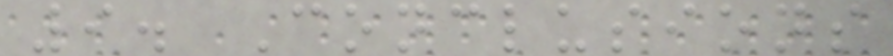9. Conclusions
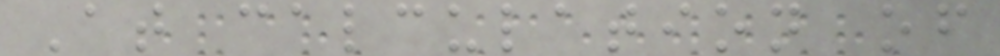At calculation of
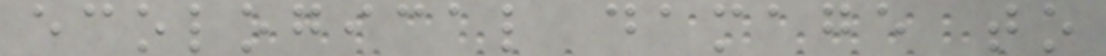ecological damage to
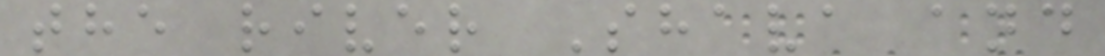the river Shava and
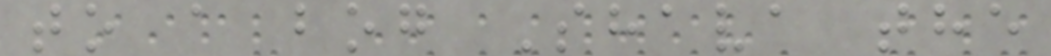to a bog Shava the
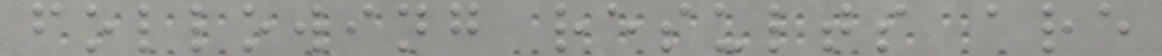following results are
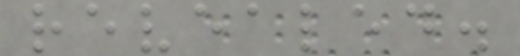revealed.
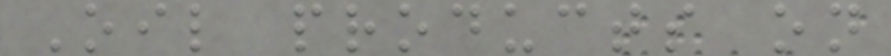Oil products on
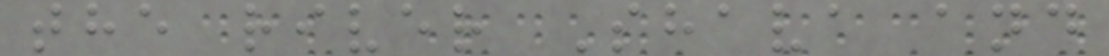the river Shava and
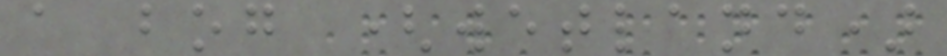a bog (wetland)
